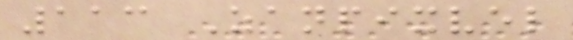113 Zanpixvel
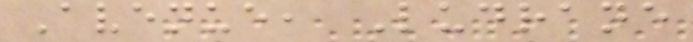Avenue, Ludrane
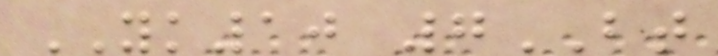YK10 7BT
